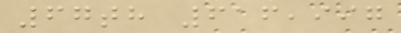67th 616,997
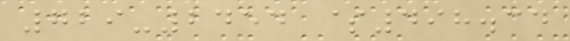729-2454 $498.34
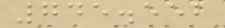745.552
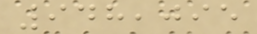948,095
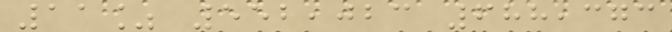11% 552,023 688,373
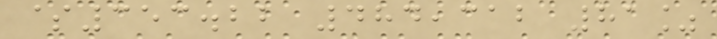$353.22 484,312 81%
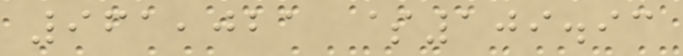961,021 $109.93
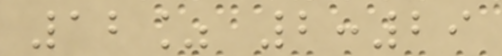12% 2:29
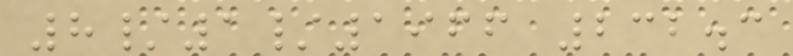8/1/1966 232.3
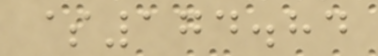$174.84
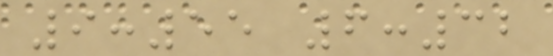9:55 6:32
